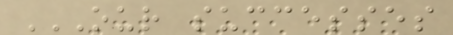OUR SUCCESSES
